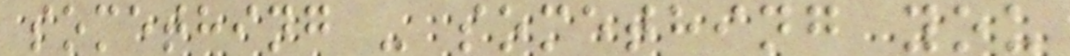something - something you
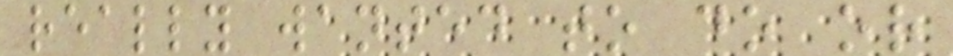really wanted to do or
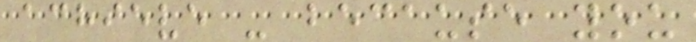achieve - because you
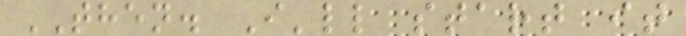THEN. I'll start it
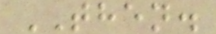THEN.
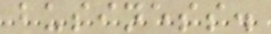business.
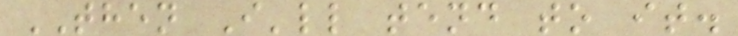THEN I'll tend to it.
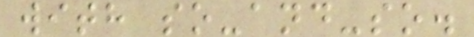with so-and-so.
